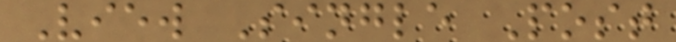View Single Post
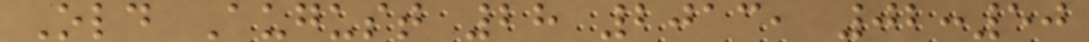Old August 28 2013, 02:50
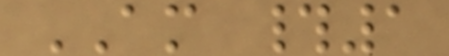AM #1
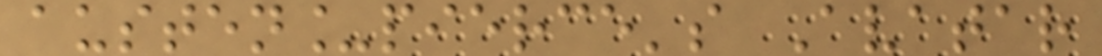austen_pierce's Avatar
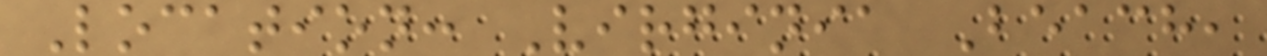Location: Virginia Beach,
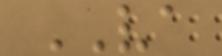VA
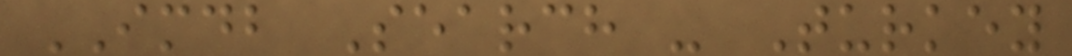IMDB Search - Turkey
